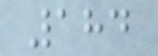184
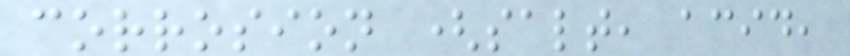corrosion (salt, acid,
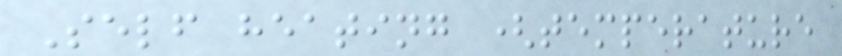Self heating (temperature
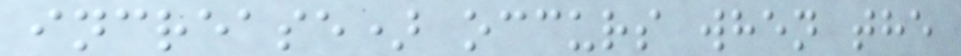increase) occurs when the
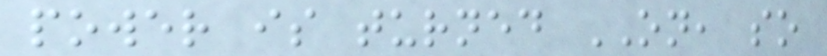power is turned ON, so
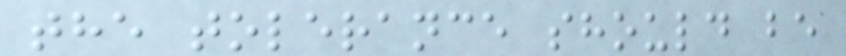the tolerance should be
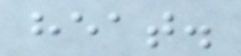heat.
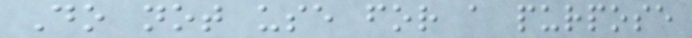Do not use for a purpose
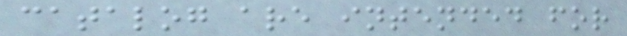catalog are intended for
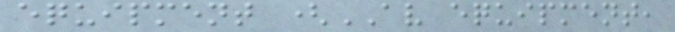equipment (AV equipment,
